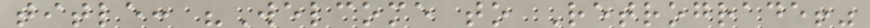title: "Welcome to Retrograde!"
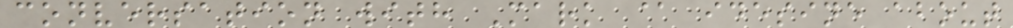conversation with Mark @ idesine about
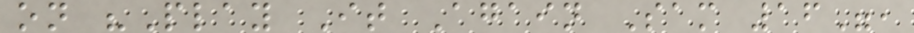on "Play It Again Sam 16",
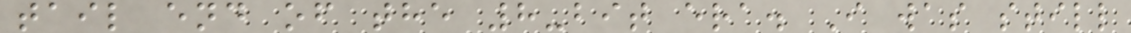tail end of the 8-bit era. I was still
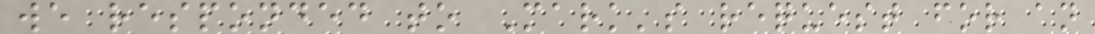we responded to Mark's request for an
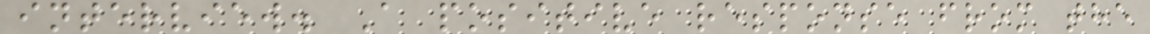interview. A positive response from the
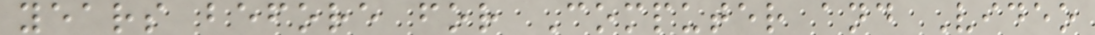years before for Computer and Video
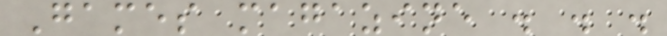Games magazine . . .
